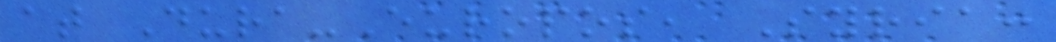at Dura-Europos, Syria:
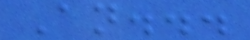An...
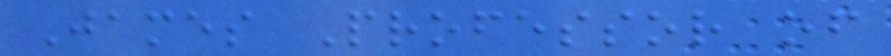James Professor of
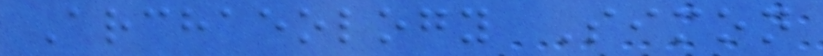Archaeology Simon
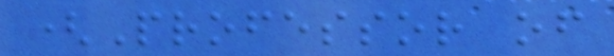(Professor of
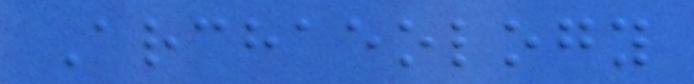Archaeology
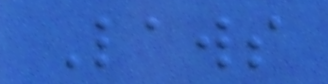Laws
